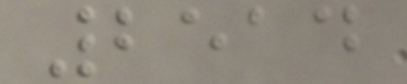2514
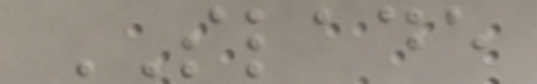SLADE
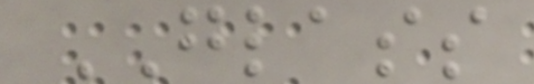GLASS
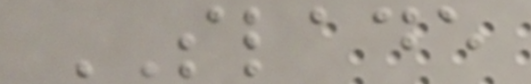SLADE
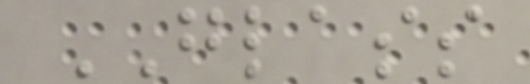GLASS
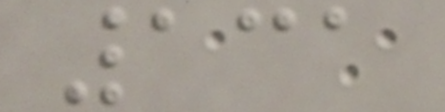131
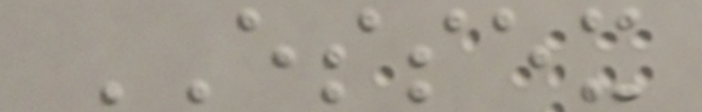ESSEX
